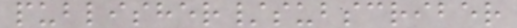publisher/subscriber
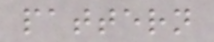pattern
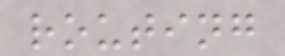routing
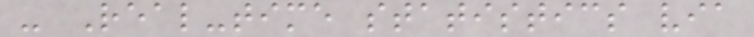- Real-time statistics via
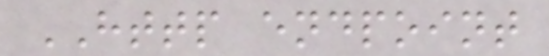HTTP endpoint
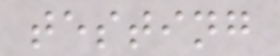testing
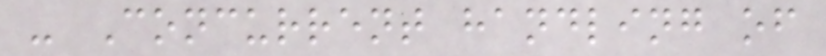- Concurrent handling of
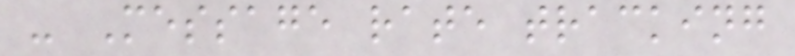- Message rate tracking
